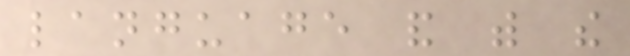language and with the
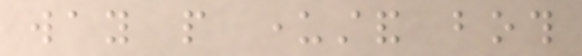way people understand both
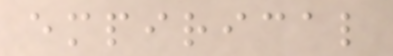empirical
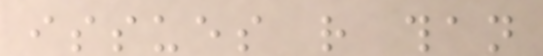issues rather than
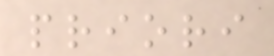priori
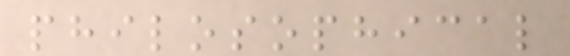philosophical
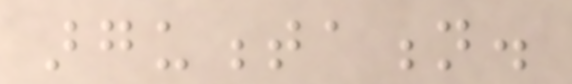argumentation.
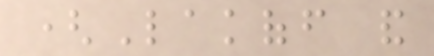(Lakoff and
